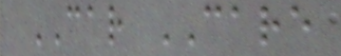CAR CARE
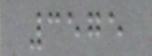3575
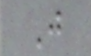J
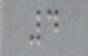4
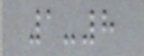1-8
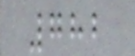782
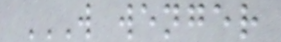W WENGER
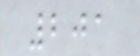201
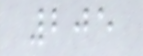205
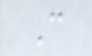C
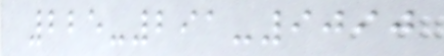225-291-9090
